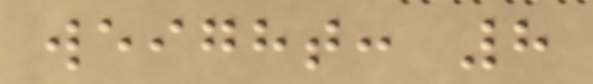weight: 8
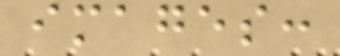images:
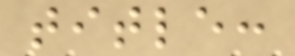title:
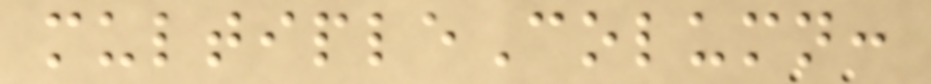multipleColumn:
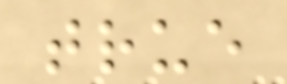true
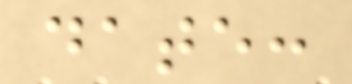date:
